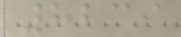8239
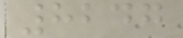8247
